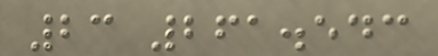23 261.543
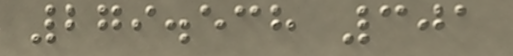279.538 301
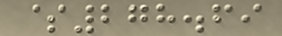$278.69
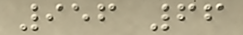956 66
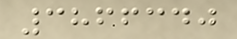3866340
